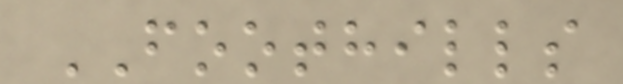FOOTHILLS
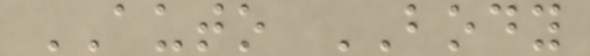AUTO BODY
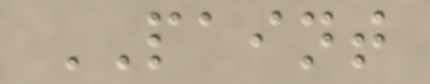PAINT
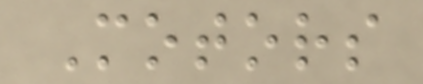Motors
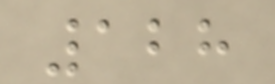128
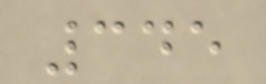345
